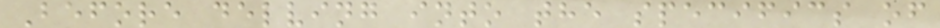Before delving into the specifics of
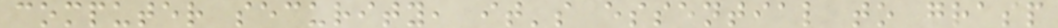computer security, it's essential to grasp
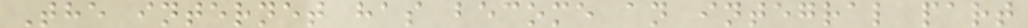The internet has become an integral part
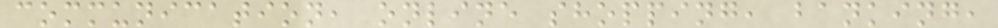communication, online shopping, banking,
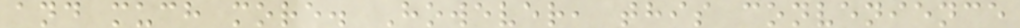and much more. However, this convenience
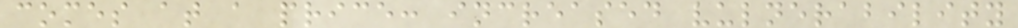comes at a price: increased vulnerability
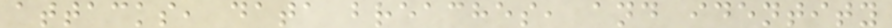attacks, data breaches, and identity
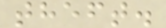theft.
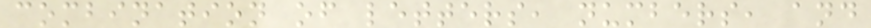combination of letters, numbers, and
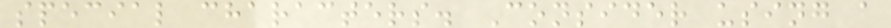special characters. Consider using a
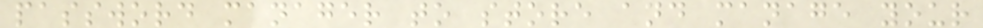password manager to store and manage your
